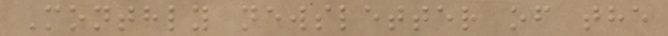Monthly newsletter of the
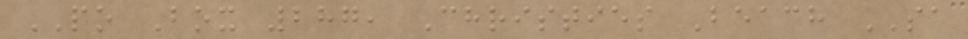PO Box 287, Christies Beach SA
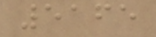5165
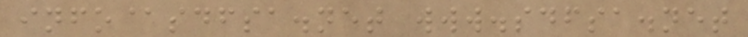info@sdfsa.net www.sdfsa.net
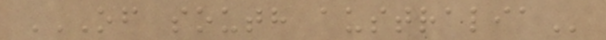OF SOUTH AUSTRALIA
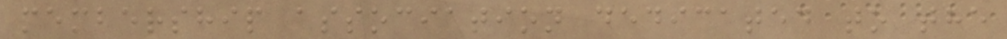membership association dedicated to the
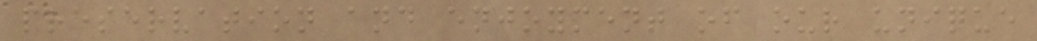preservation and enjoyment of our unique
